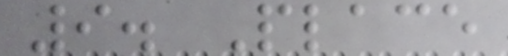9. Place
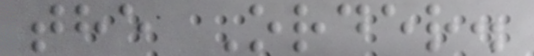the Order.
